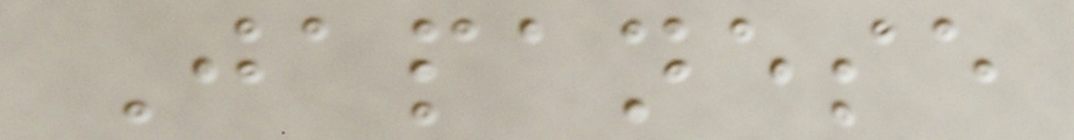Japanese
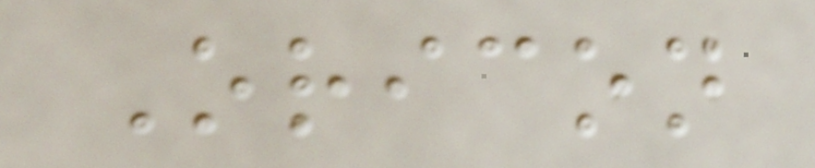Oricon
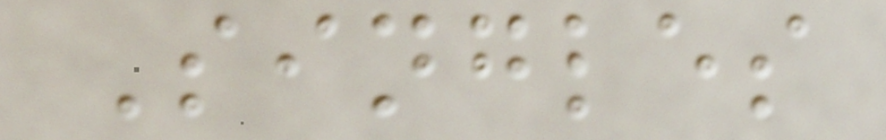Singles
